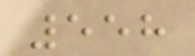558
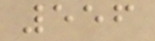556
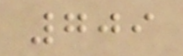709
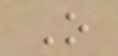O
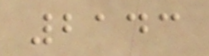2143
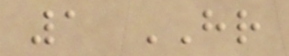1 HR
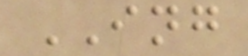ING
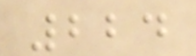224
